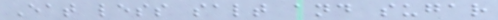Eat less salt and sugar
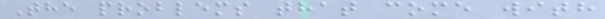The problems that come with
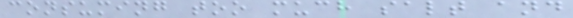consuming too much salt and
